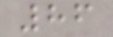86
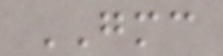GMC
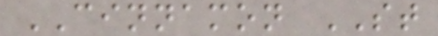CINNAMON ST
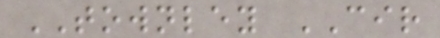TOWNLEY CIR
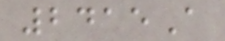2415A
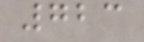723
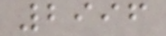2996
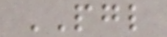PGL
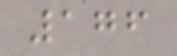176
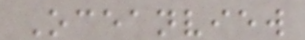Oceanview
